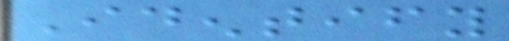Identify
